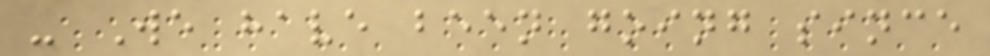- We have been going since
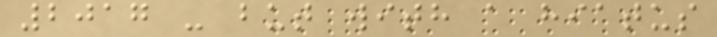2017 - but with a hiatus
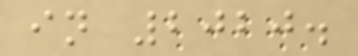in 2020.
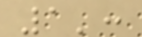1':
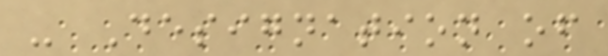- Designation of
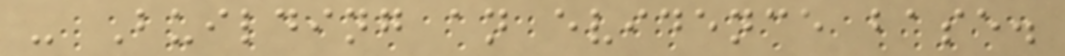- Building an evidence base.
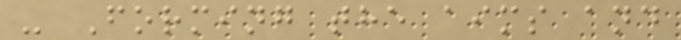- Forming the aims and
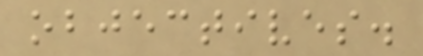objectives.
